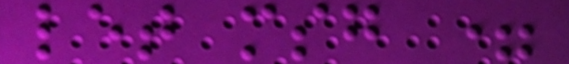let msg =
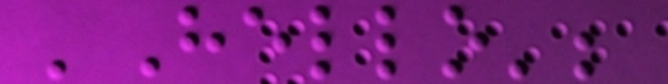'Hello';
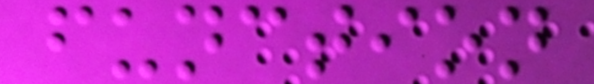function
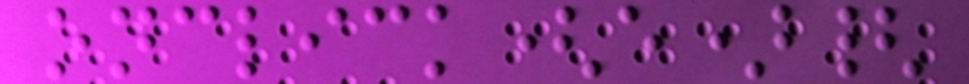onclick(e){
